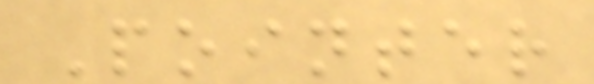Pointer
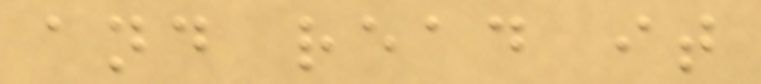and read it
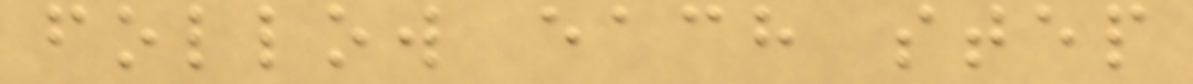follow each step
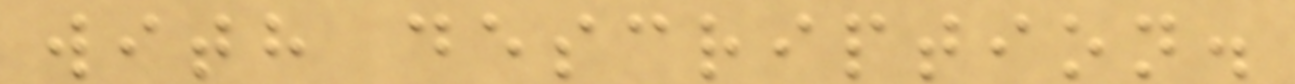with description.
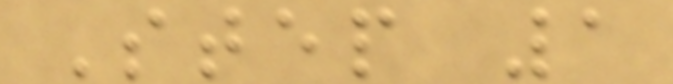Step 1
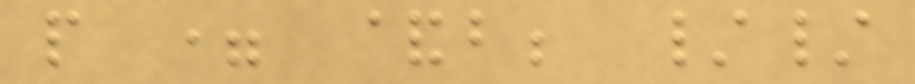p = &b; //
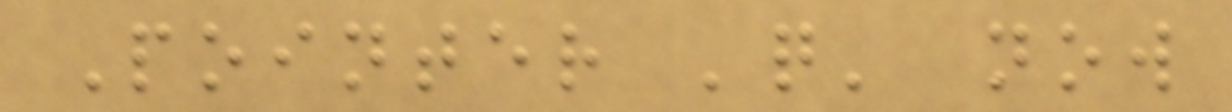Pointer 'q' now
